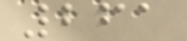261
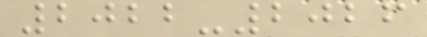2022-2026
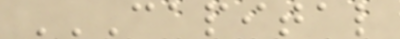CAPITAL
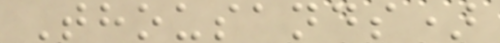Thousands)
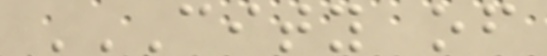CITY OF
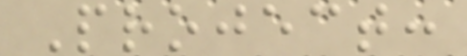Project:
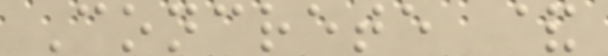Concrete &
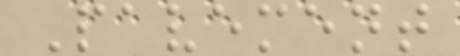Pavement
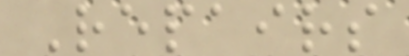Repairs
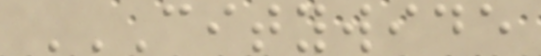CITYWIDE
